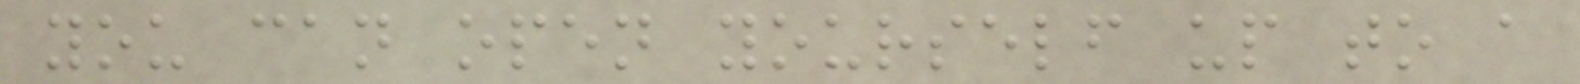you can open yourself up to a
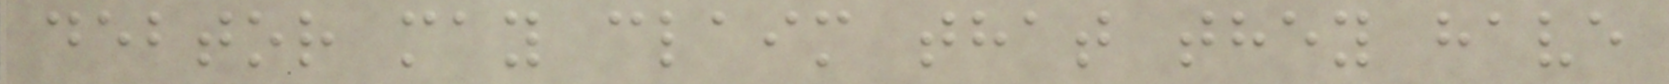debtor may claim that they have
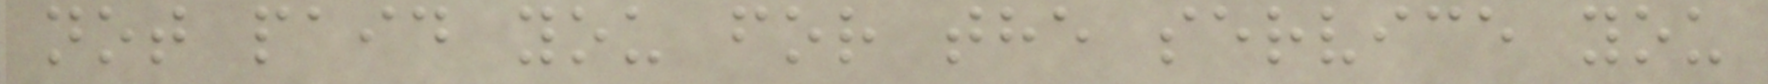not paid you for the service you
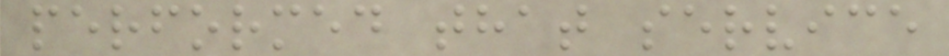performed that service
